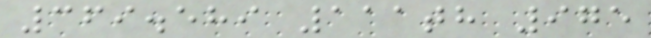369.589 111th 975
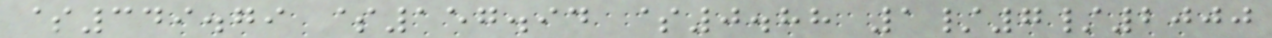$349.79 $157.94 $0.88 1/7/2000
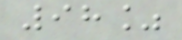98%
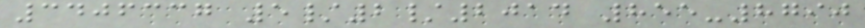3406337 5/2/2014 855-8790
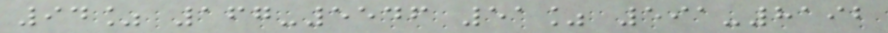94% 167-5546 51% 591-8192
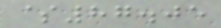$87.05
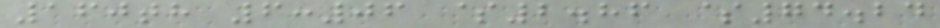160th 6:06 $2.86 $74.24
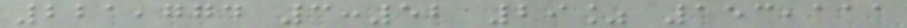221,774 3:52 29% 153,111
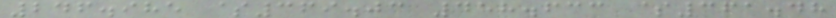246.985 $369.03 458.633 $361.48
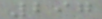297
